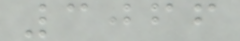3066
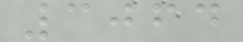3064
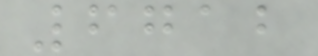6712
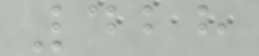428
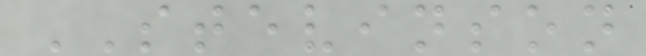STEVINSON
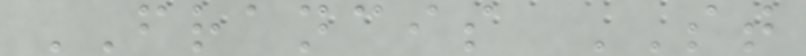FRANCIS ST
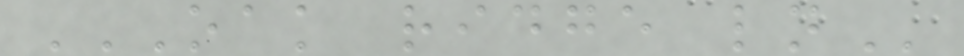OAK RIDGE LN
